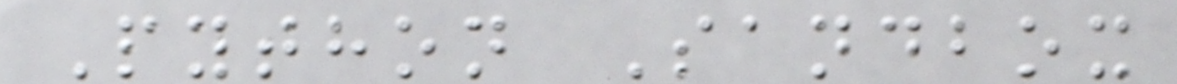Python Sandbox
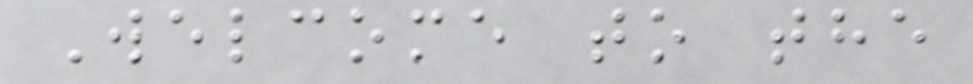Welcome to the
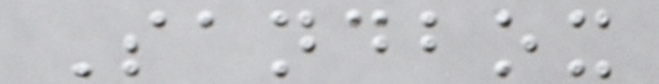Sandbox
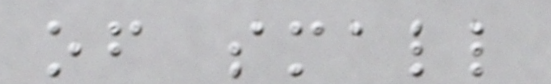of small
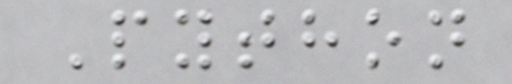Python
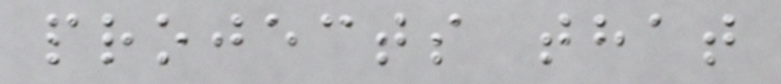projects that
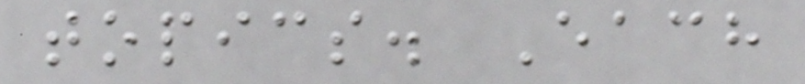topics. Each
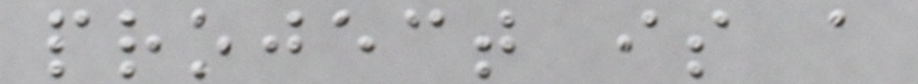project is a
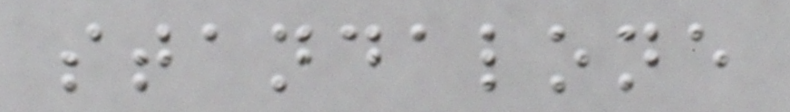standalone
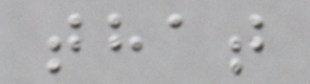that
